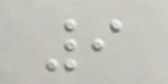9
